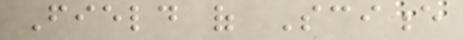Field of Science
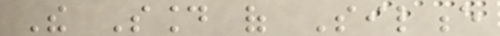The Sound of Silence
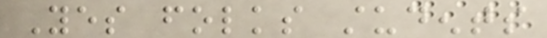Yes folks students
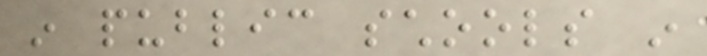in public schools in
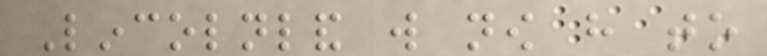Lincolnland will now have to
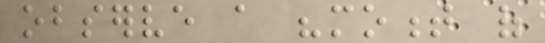observe a "moment of
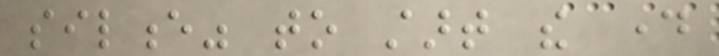silence" to start the day
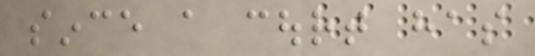since a court has
